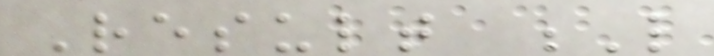Result L
